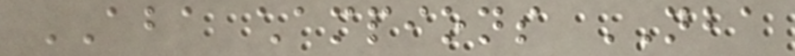ABA champions NBA
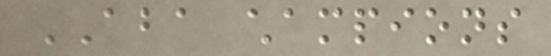ABA champions
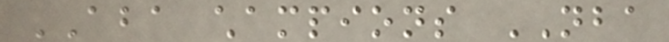ABA champions NBA
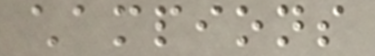champions
